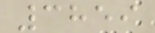3859
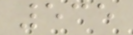535
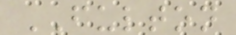FULTON
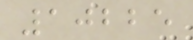10225
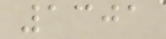1301
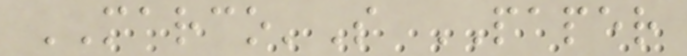MARCO'S PAPER
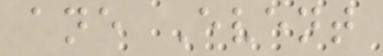ane Event
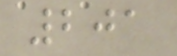201
